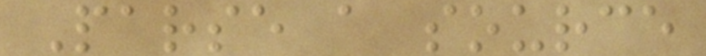Parse a source
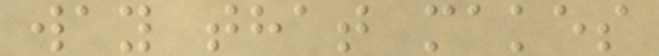way that makes
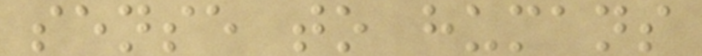sense to humans
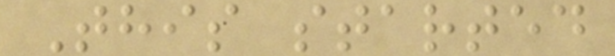This started
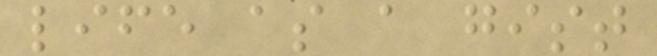life as a gist
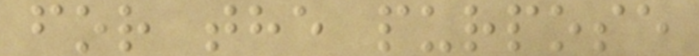for the purpose
